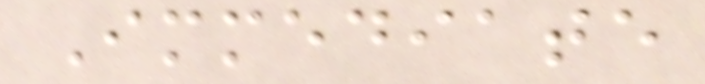Immediate
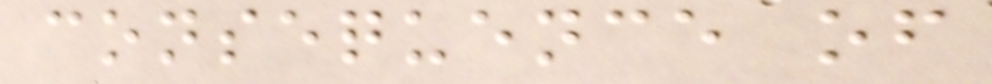consequence of
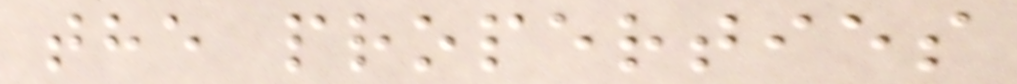the properties
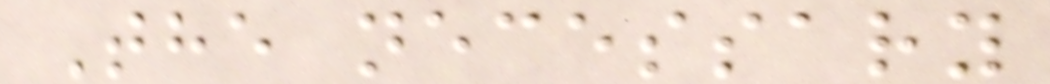The necessary
